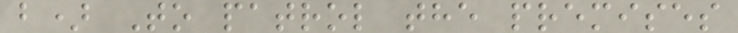b) To patrol the premises
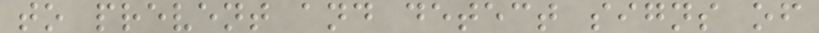to prevent and detect signs of
